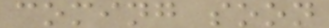coming soon
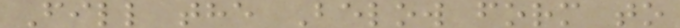Fill the Below form to
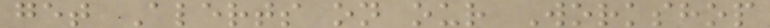get Alerts on our Workshop
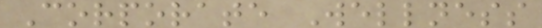Corporate Wellness
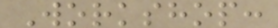Workshop:
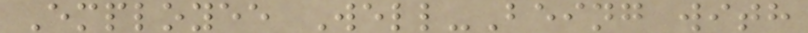Employee Well-Being with
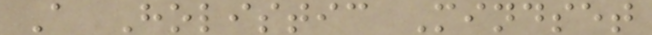A Holistic Mindset
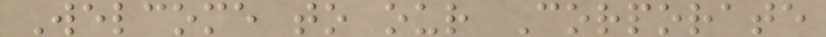Welcome to our Corporate
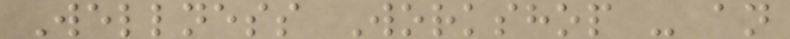Wellness Workshop - an
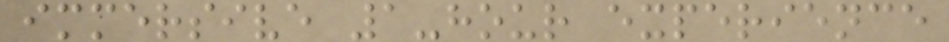immersive 1-hour experience
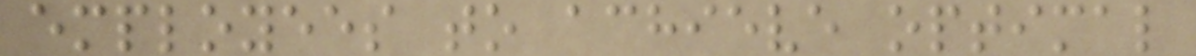employees to achieve optimal
